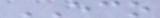ECO
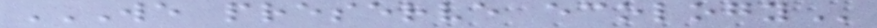WE PRESERVE ECOLOGY
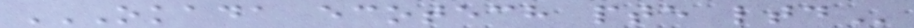OKADA ECOTECH PTE LTD
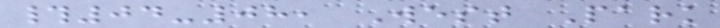#04-08, West Park
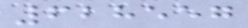628557
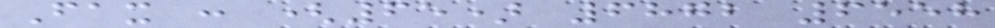Fax : (65) 6872 6558
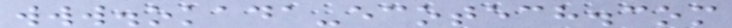www.okada-ecotech.com
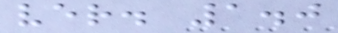ver. 1.0
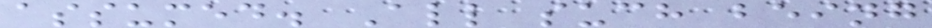assumed. All such being
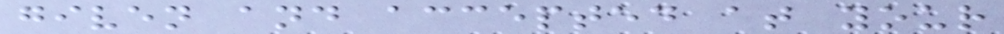given and accepted at your
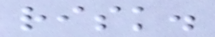risk.
